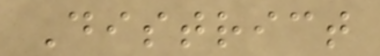District
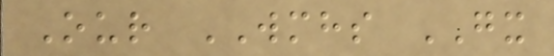Our WMHS GX
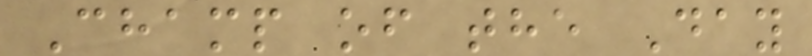Champ of the Day
